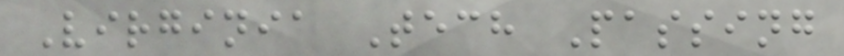Virginia Tech Passing
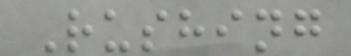Rushing
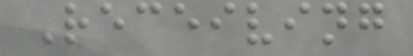Receiving
